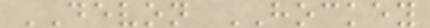DEVON HOCKEY
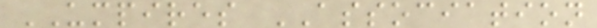UMPIRES ASSOCIATION
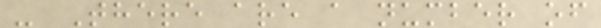- There are a number of
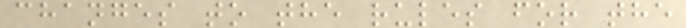changes to the rules for the
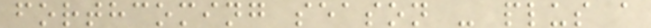forthcoming season - plus a
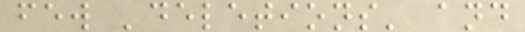few 'deletions' and
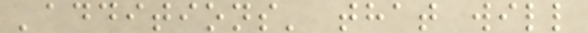'additions' that will
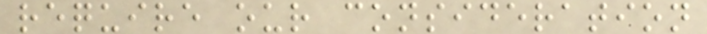require our consideration
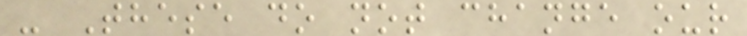- These do not change our
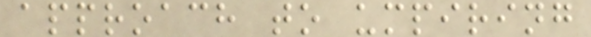approach to umpiring
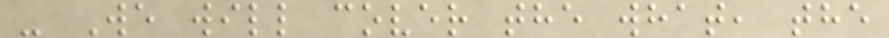- We will cover the what, the
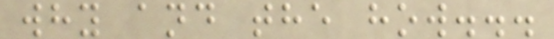why and the how...
